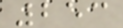253
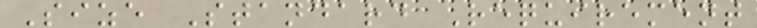Size Standard Requirement
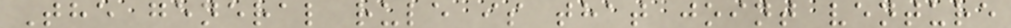The general rule is that joint venture
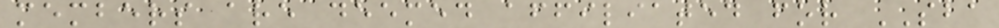members are deemed affiliated for SBA
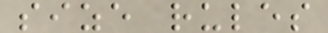size rules
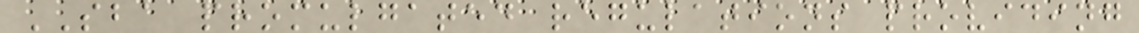SBA promulgated regulations providing
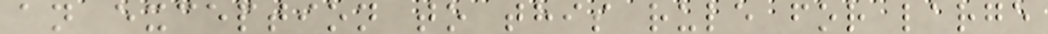an exception to this rule for large
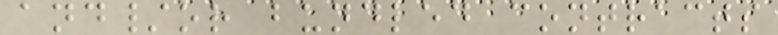and/or bundled contracts
